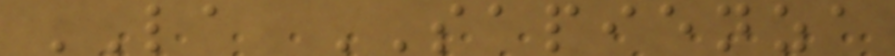LA SAPIENZA
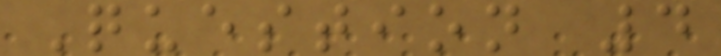Question 4
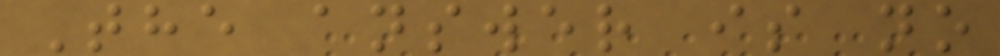The answer is no
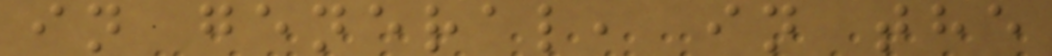in general, in the
